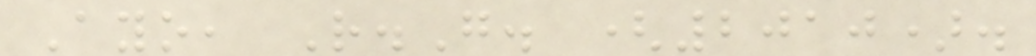Ayo, R.G. (2010).
